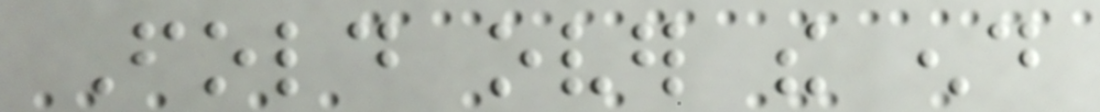Fold over the end
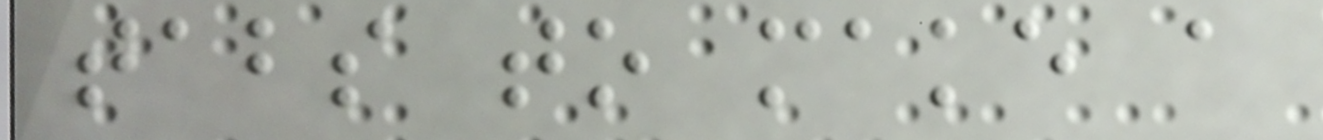tabs to make a
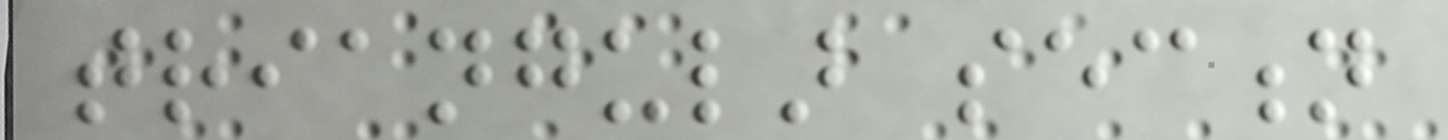triangular section
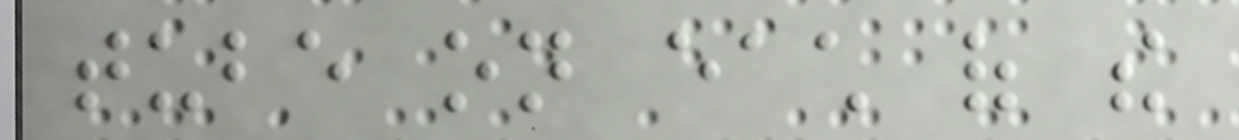tube on each of the
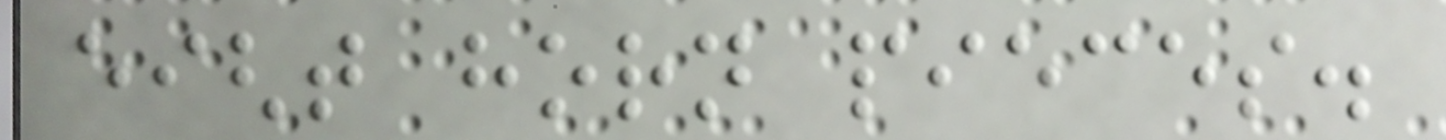eight horn pieces.
